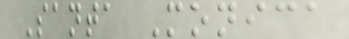Santa Monica
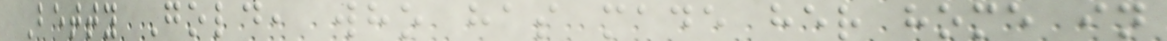Betty Gold, who has made her home in
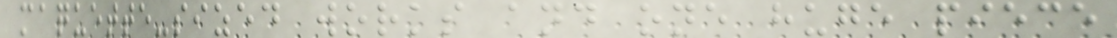maquette-sized works and one huge piece
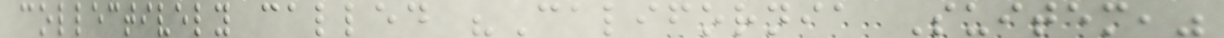collectively called "California Suitem,"
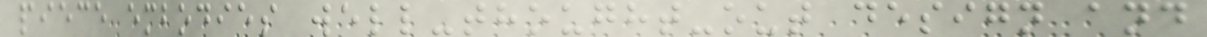piece embodies well-thought-out design and
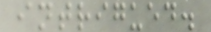intrigued.
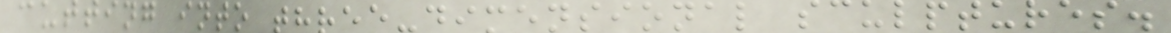cutting into three-dimensional sculptures.
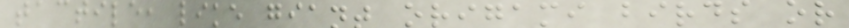tactile, like giant origami birds or
